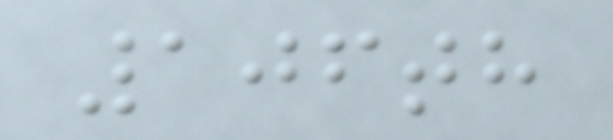106th
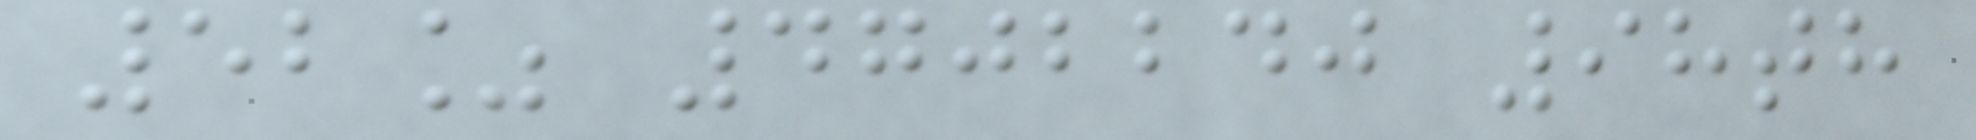52% 4702240 98th
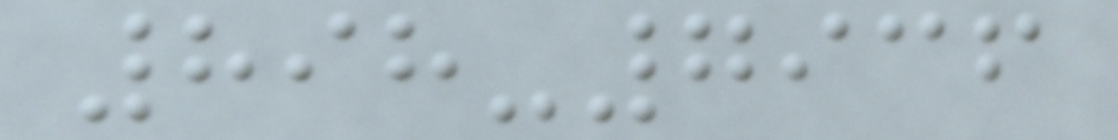898-7936
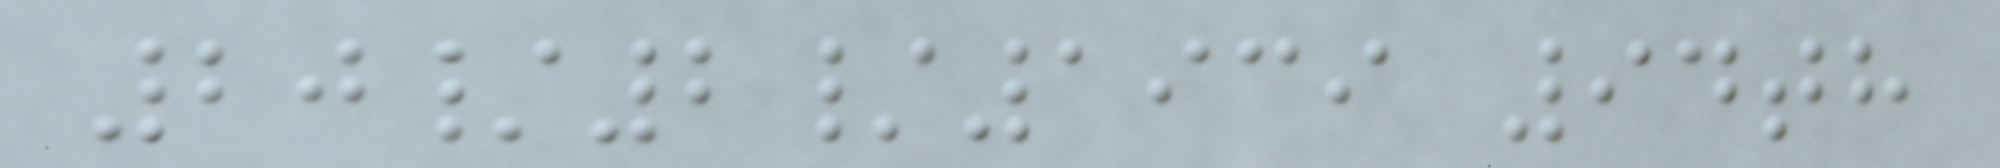20/2/1939 94th
